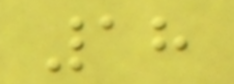18
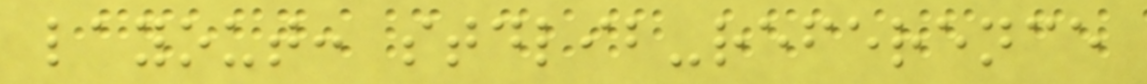layout: stdlib-reference
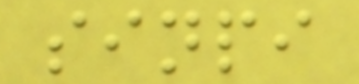sinpi
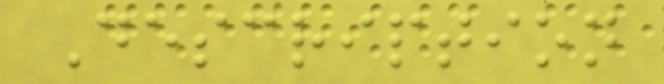Description
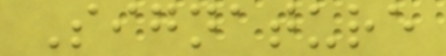Signature
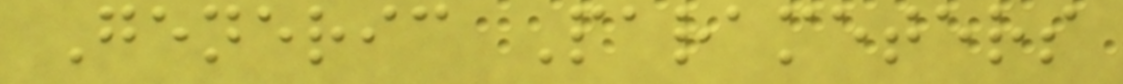Generic Parameters
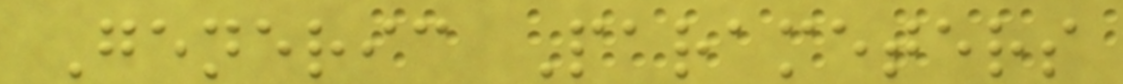Generic Parameters
